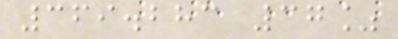369.283 37%
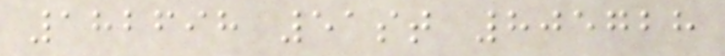182698 51st 805728
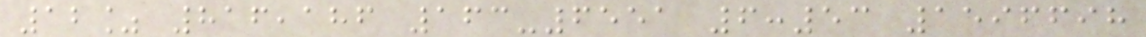12% 816,186 163-6551 6:53 1596698
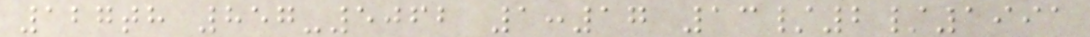127th 857-5062 1:17 13/2/1991
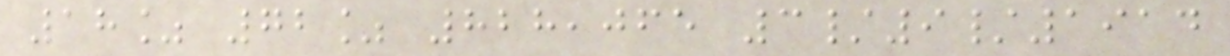18% 72% 828,065 3/9/1914
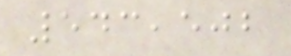543,502
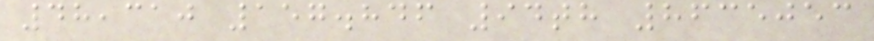48,310 157.846 94th 8635053
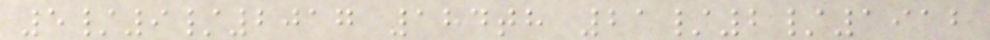5/9/2017 184th 21/2/1912
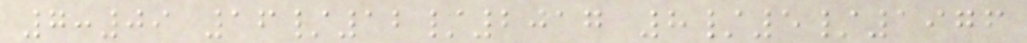7:09 16/12/2017 8/5/1976
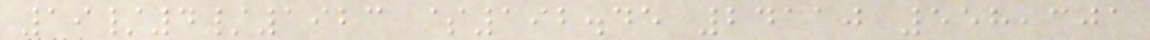19/4/1923 $192.45 24110 558,301
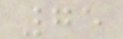75
